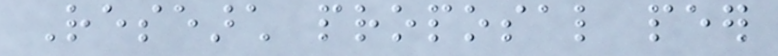Research proposal peer
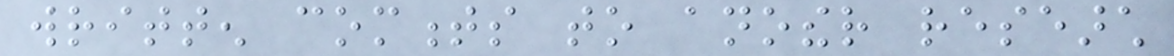written comments to another research
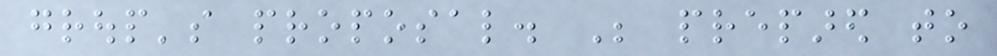group's proposal. Be prepared to
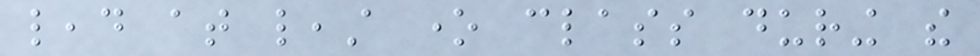lead at least one class during the
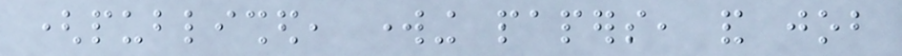(published, working papers, and job
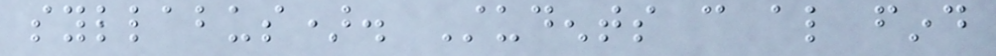syllabus). Students can also find
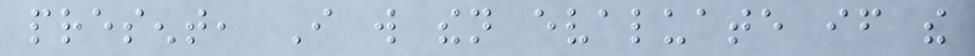present, I will then evaluate if the
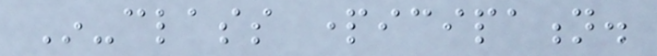In-class participation.
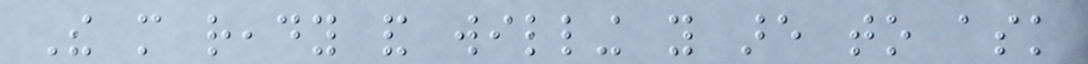The more ready and willing you are to ask
